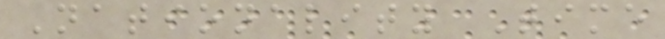Nationality Time
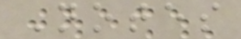Notes
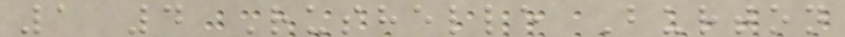1 4 Rushelle Burton
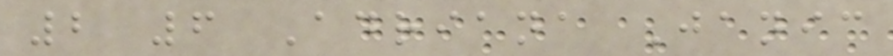2 6 Adriana Janic
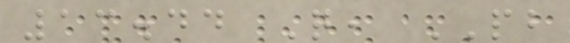13.44 Q, PB
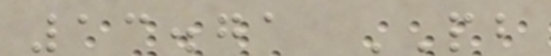13.71 PB
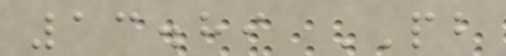13.89 PB
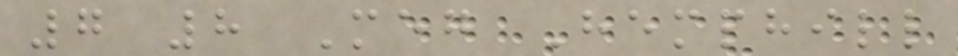7 8 Meg Hemphill
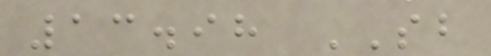13.98 SB
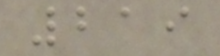219
